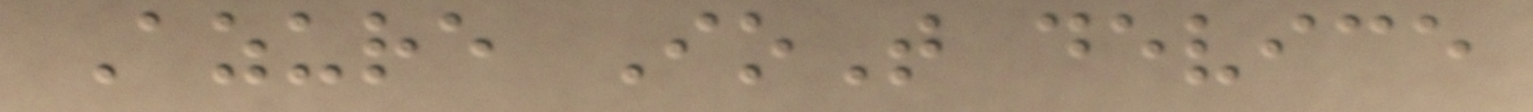Azure IoT device
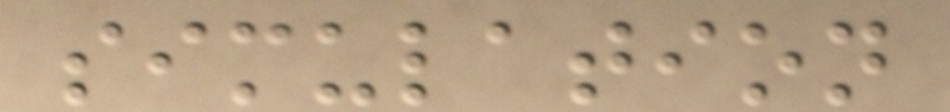simulation
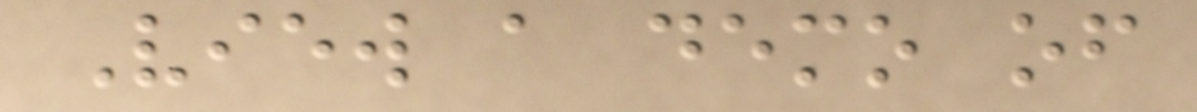View a demo of
